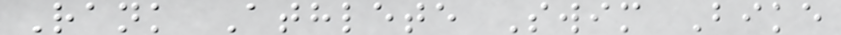Rank Athlete Swim Bike
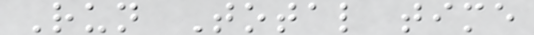Run Total time
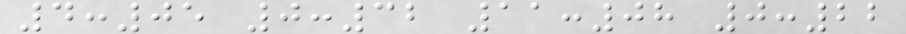4:05 0:32 11:08 0:22
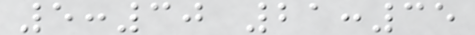5:30 21:35
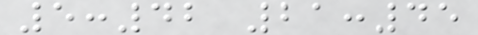5:42 21:45
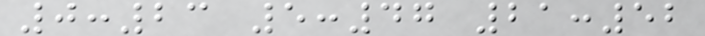0:23 5:47 21:52
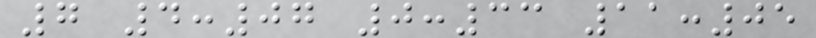7 4:07 0:33 11:05
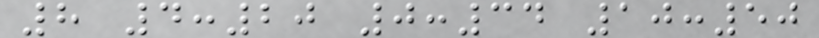8 4:20 0:34 10:50
